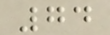74
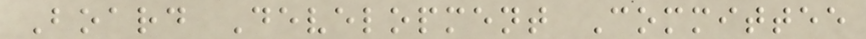Board Development Committee
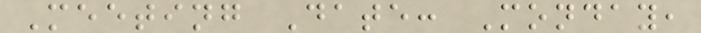Meeting Date: Monday,
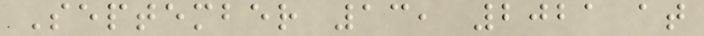September 13, 2021 at
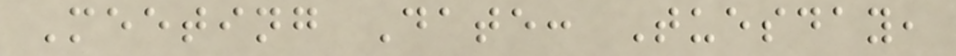Meeting Date: Tuesday,
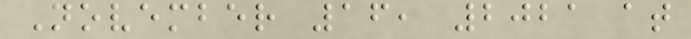November 16, 2021 at
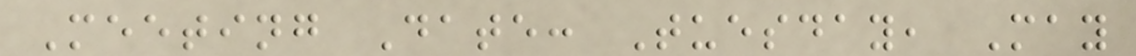Meeting Date: Tuesday, May
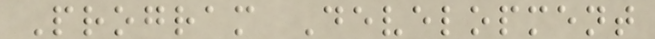Program Development
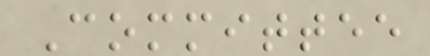Committee
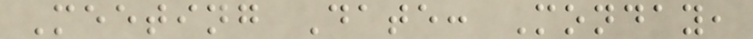Meeting Date: Monday,
